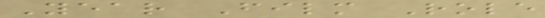Year Film Role
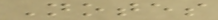Notes
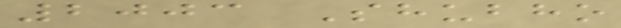2003 Shubho
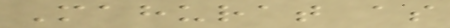Mahurat as
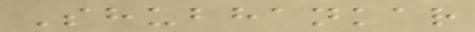Shubhankar
